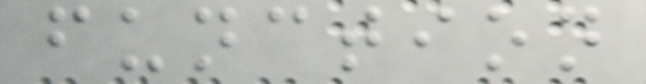function
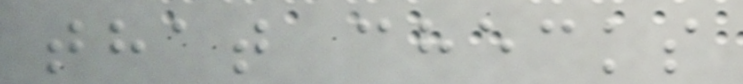that checks
